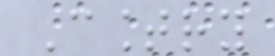Country
